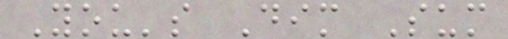You's Dim Sum
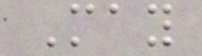May
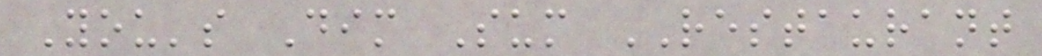You's Dim Sum RESTAURANT
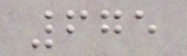675
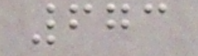673
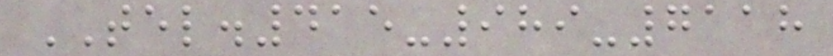TEL.415-989-7118
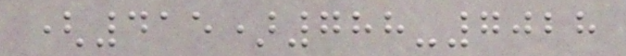(415)788-7028
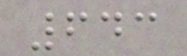643
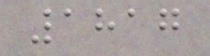1817
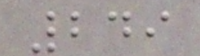249
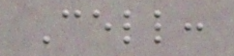Cell:
